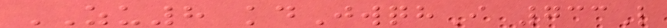ZU8 kdJwqhI 733L
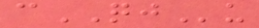cQJu
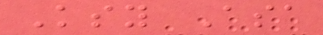Ksy Asa
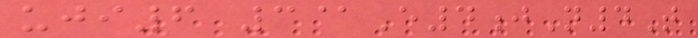uji6 3@E4jN4T
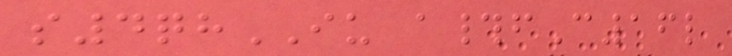s4qhIU a#fC16l
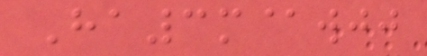Ha3m@wjj
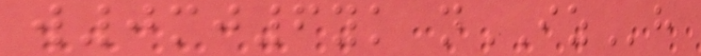w0mj6yk nIZh
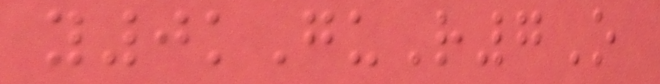y0kGuR7O
